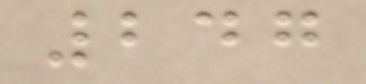247
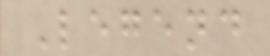Legend
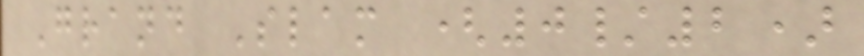Grand Slam (0/2)
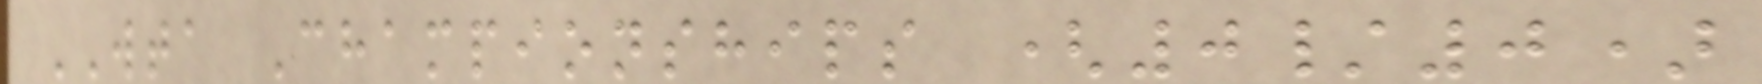WTA Championships (0/0)
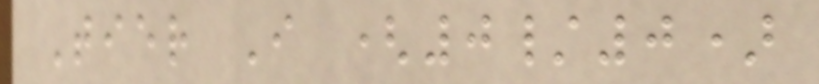Tier I (0/0)
